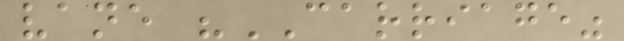vane "CARRIAGE"
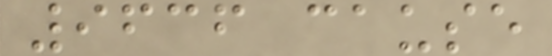9636 cause
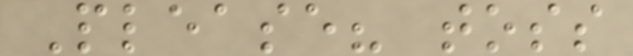Please? toss
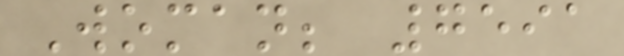Woman; 7591
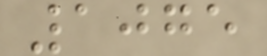1075
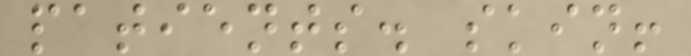patients. skin!
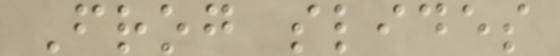Frog slides
